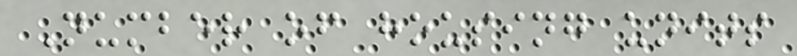Number of housing units
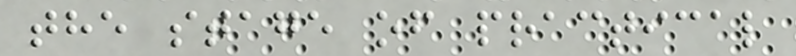the stage of practical
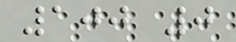100 0
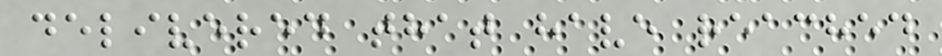delivered that have reached
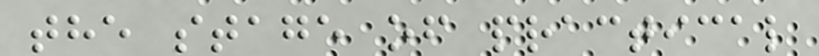the stage of practical
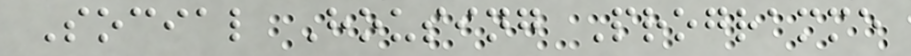Social Housing Programme
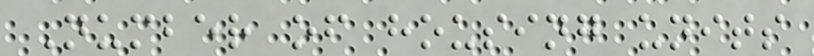Number of housing units
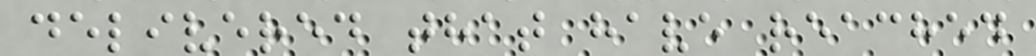delivered that have reached
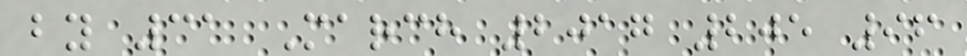by 31 March 2017 205 96
